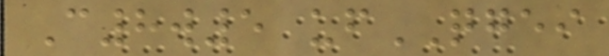C8w5 ufQGEI
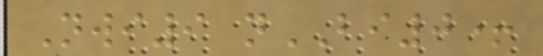Nwi9 nBI0+
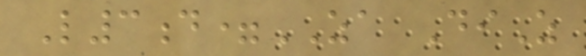L3d=ZA DiZ
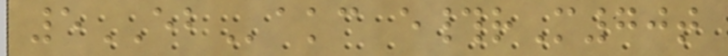5EBakc e#rM70t
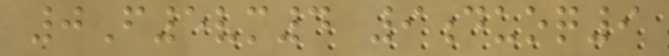0F5vm4 9duoq9
